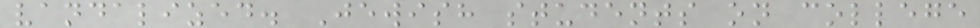vandalized. Jewish students on college
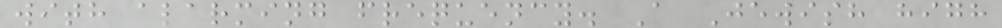with alarming frequency. A Jewish high
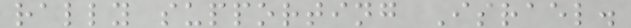rally supporting Israel.
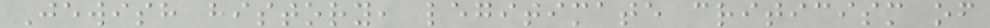Jewish history, legitimate criticism of
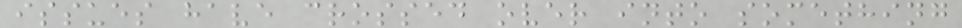issues have crossed over into something
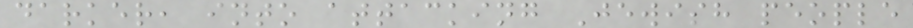darker, into attacking Jewish people
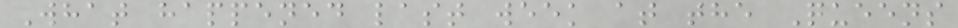What happened last week at the Queens
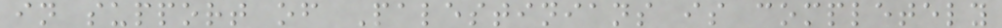in support of Palestinians is completely
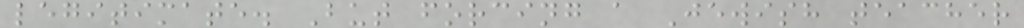legitimate. But forcing a Jewish teacher
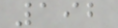192
